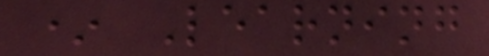* Learning
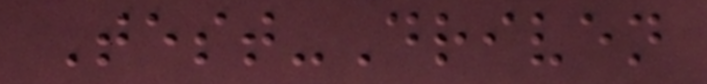Test-Driven
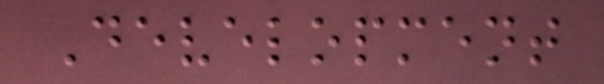Development
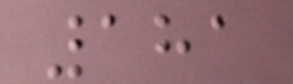181
